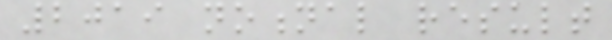2019 notional result
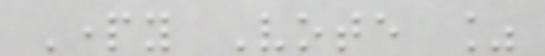Party Vote %
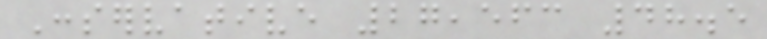Conservative 27,563 48.5
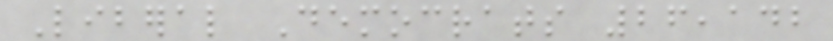Liberal Democrats 26,142
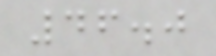46.0
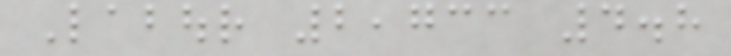Labour 2,733 4.8
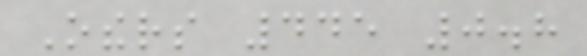Others 445 0.8
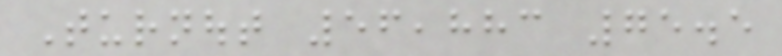Turnout 56,883 75.5
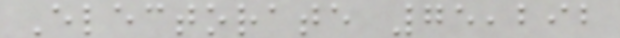Electorate 75,292
